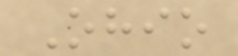Ohio
